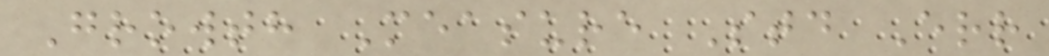Growth Measure Std Err
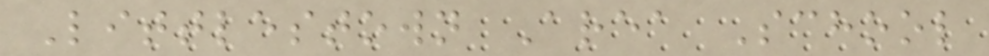Littlestown Area School
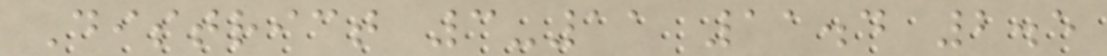District 3-11 11.4 2.5
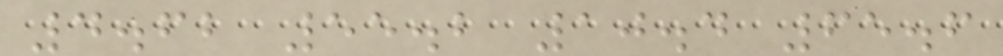4.62 55.2 10.4 65.6
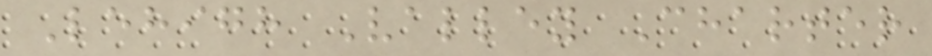Lehigh Valley Charter
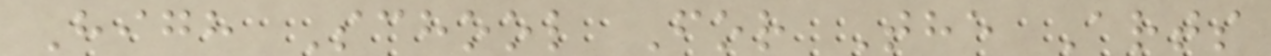High School For The Arts
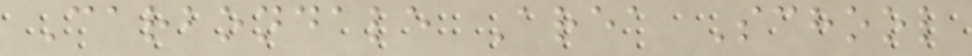Carbondale Area School
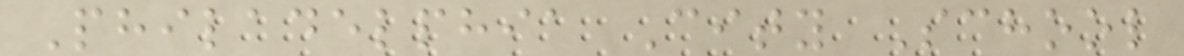Philadelphia City School
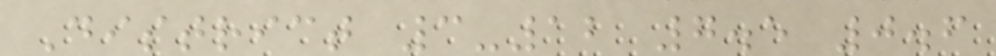District 3-12 7.5 0.6
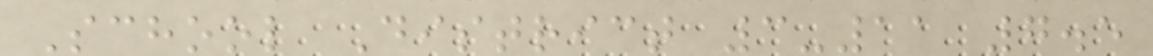School District 3-11 7.5
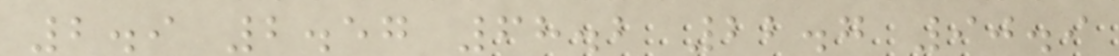2.9 2.57 68.2 22.7 90.9
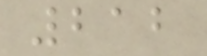212
